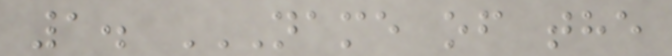1. NAME OF THE
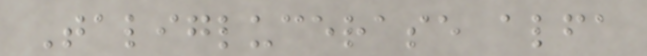Taliglucerase alfa
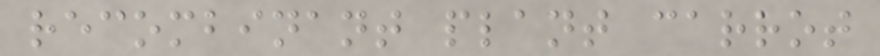recombinant plant carrot
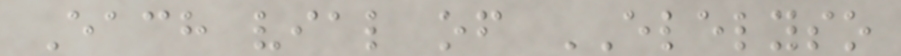Each vial of ELELYSO
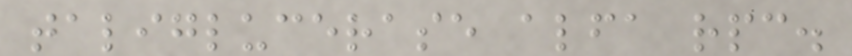taliglucerase alfa rpc.
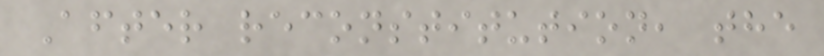After reconstitution, the
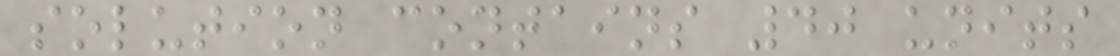solution contains 40 units
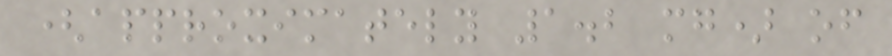(approximately 1.2 mg) of
